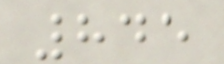845
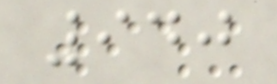940
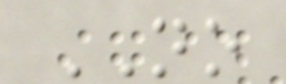NO
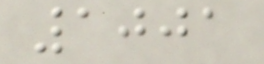1001
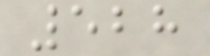528
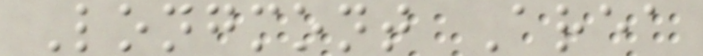Longmont Area
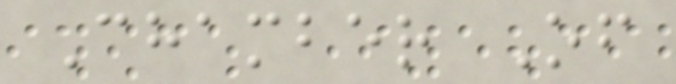Chamber Of
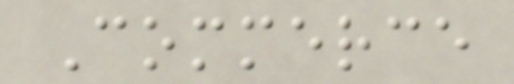Commerce
